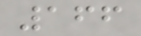166
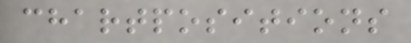chartpositions
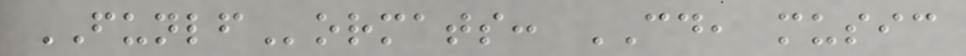FUNLFormats: CD, music
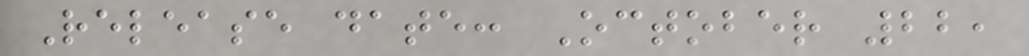Release date: October 22,
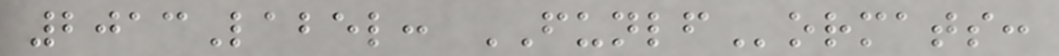2013Label: FUNLFormats:
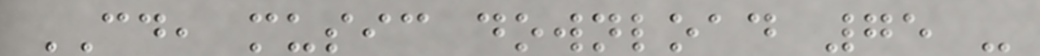CD, music download 75 -
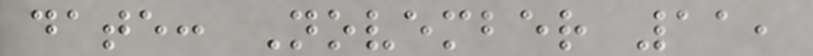date: November 11,
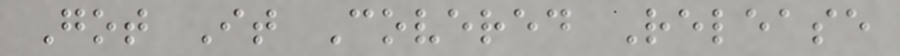Got It Covered Release
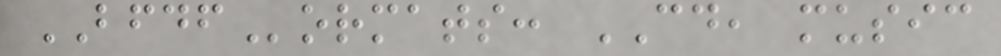BFDFormats: CD, music
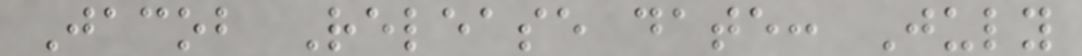Jacob Release date: July
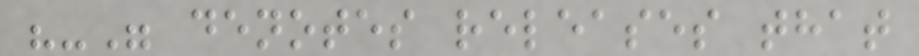"-" denotes releases that
